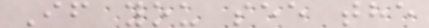If you see the
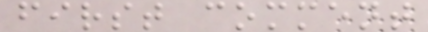first comment
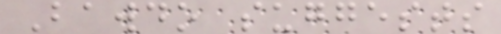Bawdo suggests
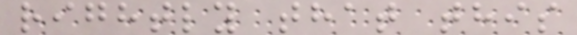rightly that this
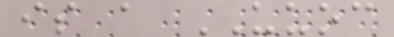is a UUOC
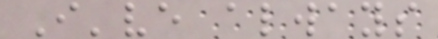I've always
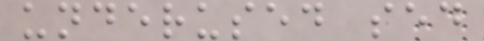underused sed
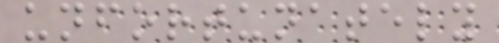unfortunately
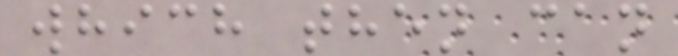which then can
